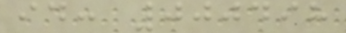id: 000498
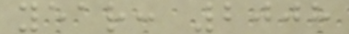year: 2008
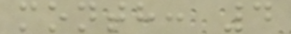month: 4
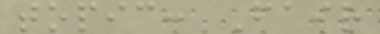topic: Fair
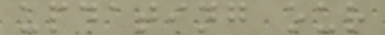updating our
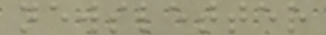newsletter
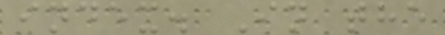index. In the
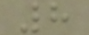8
